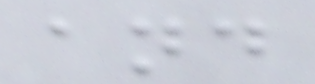and
